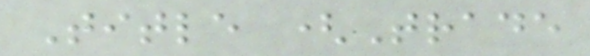Title (Trade
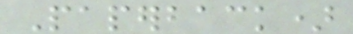Paperback)
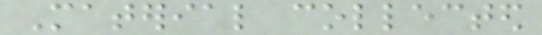Material collected
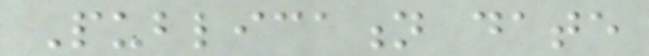Publication date
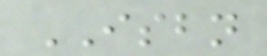ISBN
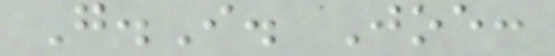G.I. Joe:
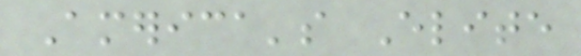America's Elite
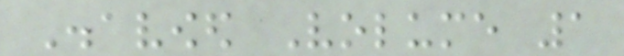Disavowed Volume 1
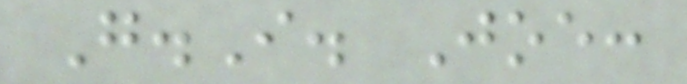G.I. Joe:
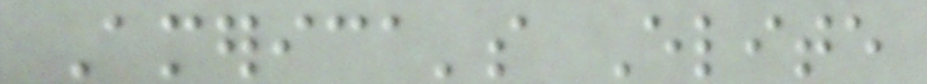America's Elite
